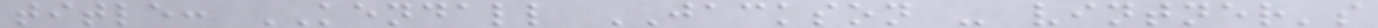title: KENDALL JACKSON - vintner's
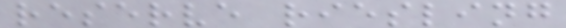reserve riesling
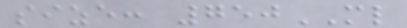size: 750ML
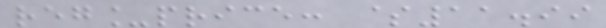reg_price: $11.99
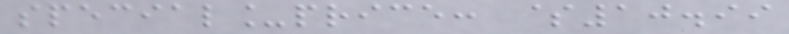special_price: $10.99
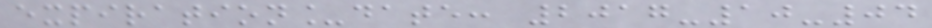expiration_date: 2017-10-04
